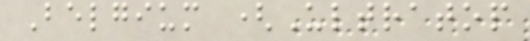Belgium (Ultratop
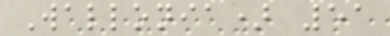Wallonia) 51
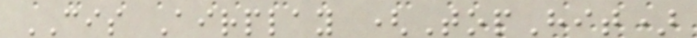CIS Airplay (TopHit)
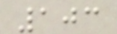103
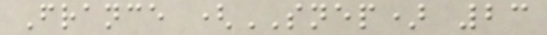France (SNEP) 23
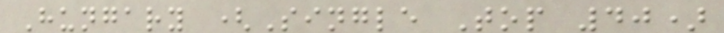Hungary (Single Top 40)
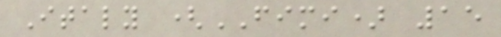Italy (FIMI) 15
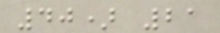40) 21
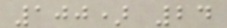100) 24
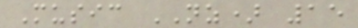Music NZ) 15
